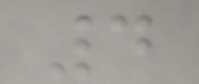4
